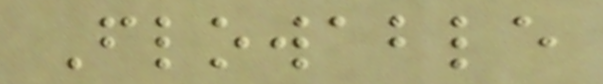Flowable
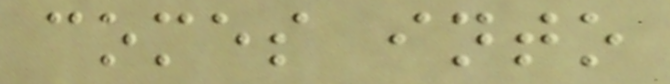comes into
